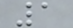1
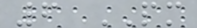6 PM
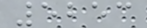5253
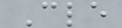Cle
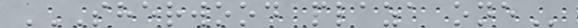SHERWOOD PLAZA ONE
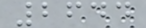2644
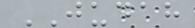JUDAH
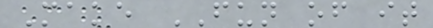Make FUN of it
